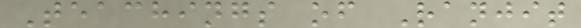Teachings of Ranjit
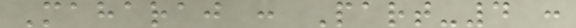Maharaj : Part-4 :
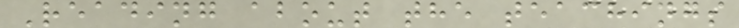Reading about the teachings
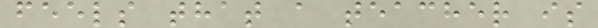feels that a teacher is
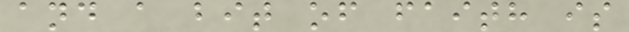and a bit of faith is
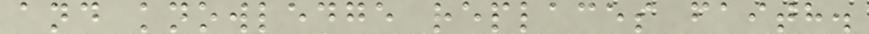and knowledge replaces faith.
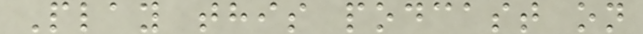Play this podcast on
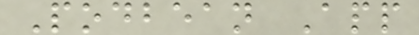Podbean App
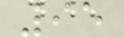95
